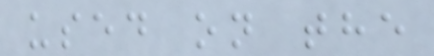used on the
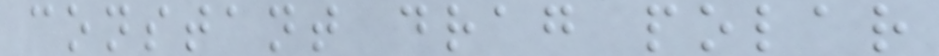constant drag polar
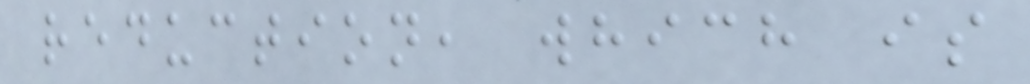reduction, which is
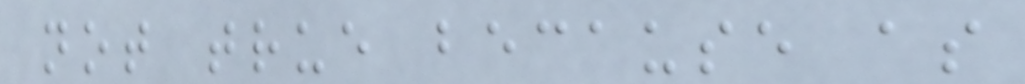not true because as
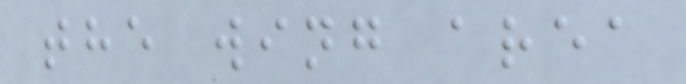the wing area
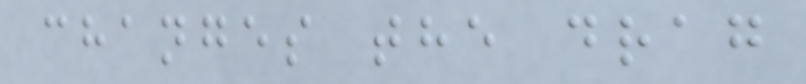changes the drag
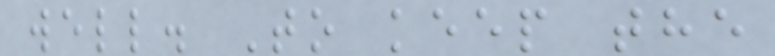well. To keep the
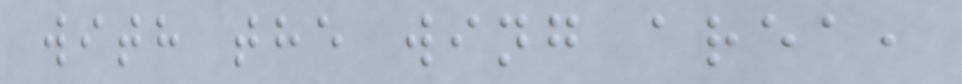with the wing area,
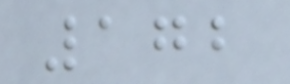172
